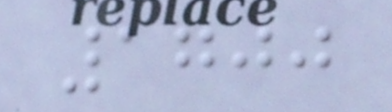1700
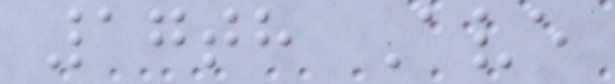17th Ave
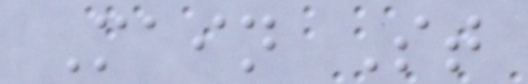Main St
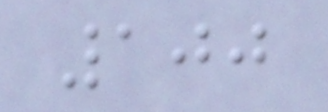100
